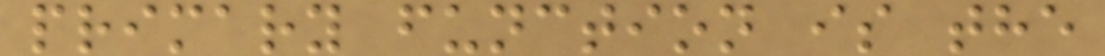primary function is the
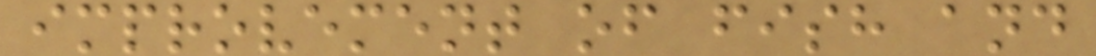improvement of fish and
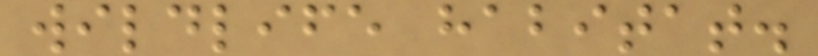wildlife habitat.
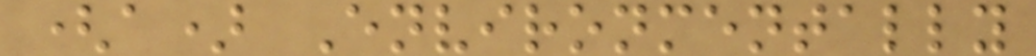(a) Environmentally
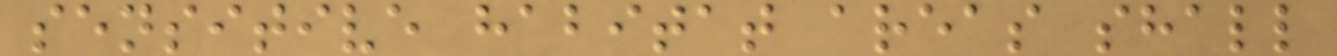sensitive habitat areas shall
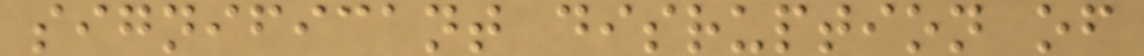significant disruption of
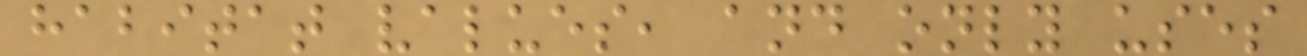habitat values, and only uses
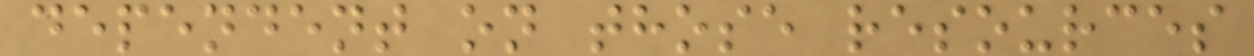dependent on those resources
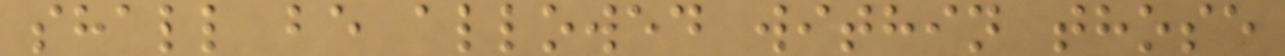shall be allowed within those
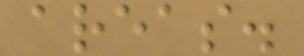areas.
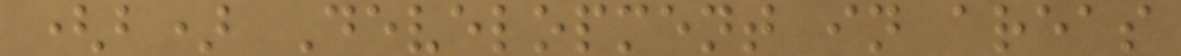(b) Development in areas
